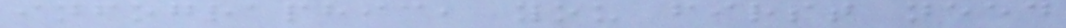infographic, you first need
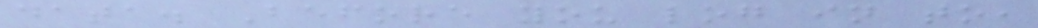data. Before you log in to,
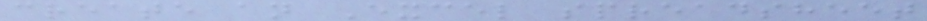create an Excel spreadsheet
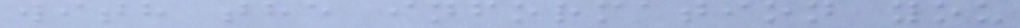with the information you
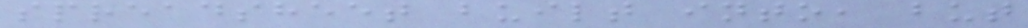spreadsheet built into, but
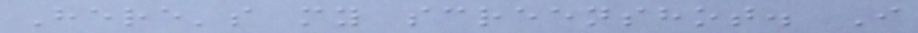Here's my screenshot. I
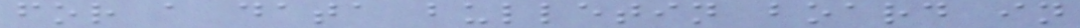for a data bulletin board in
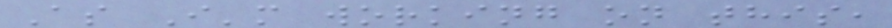As I'm working on this,
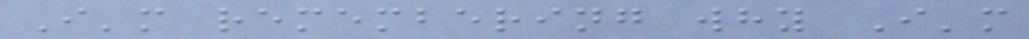I'm remembering why I'm
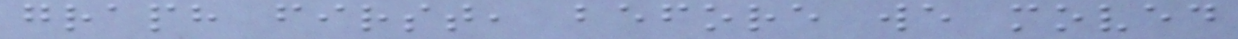graph first, before we moved
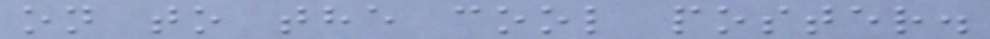on to the cool poster.
